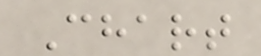Chart
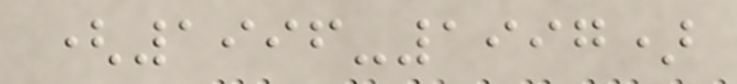(1996-1997)
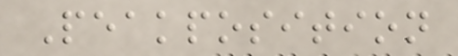Peakposition
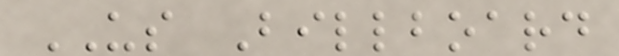US Billboard
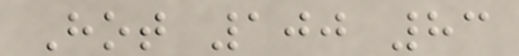Hot 100 83
